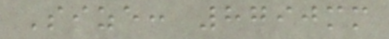Size: 8790mm
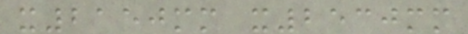x2150mm x2530mm
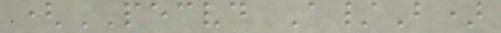(PECVD A/B)
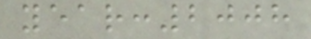year:2008
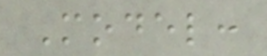Model:
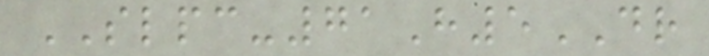SLPC-71H5DR
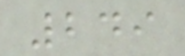249
